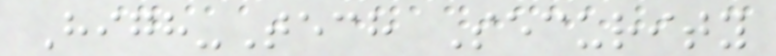High-Tech Security
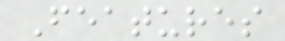Features
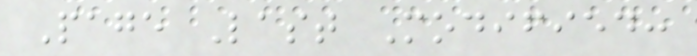Page Last Modified:
